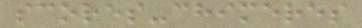scores-chimeres
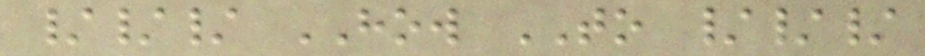/// HOW TO ///
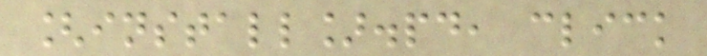[install].pd, click
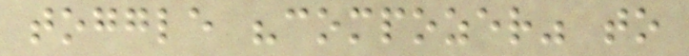toggle "compozer" to
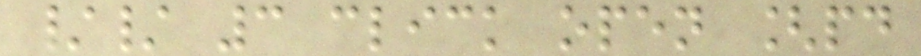// 3 click open [pd
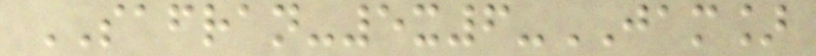SAFRAN-5x6-JAM]
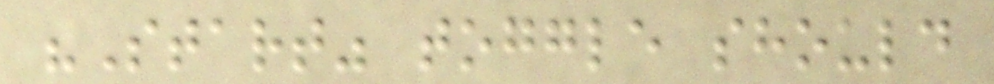"Start" toggle should
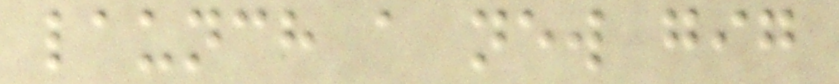launch a new gig
